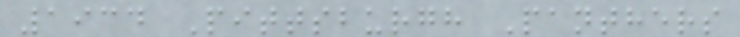1934 Pittsburgh Panthers
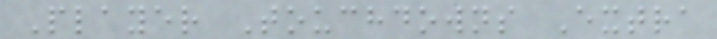Player Touchdowns Extra
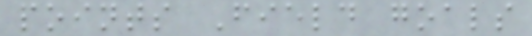points Field goals
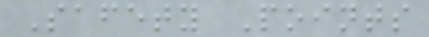Safety Points
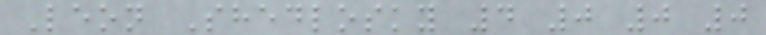Leon Shedlosky 4 0 0 0
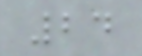24
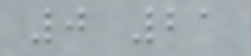0 21
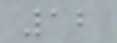12
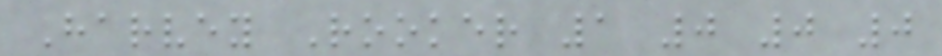Harvey Rooker 1 0 0 0
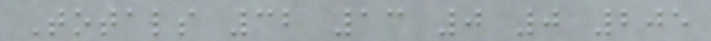Totals 32 13 0 0 205
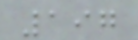197
